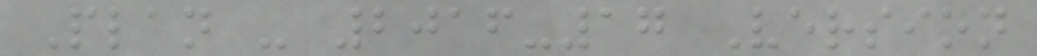Plan - 2016-17 Version
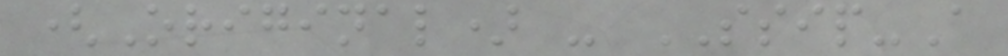(Original) - SSIP-A
